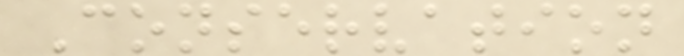Conservation
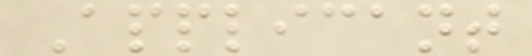Applicant
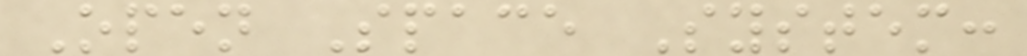Open Space System:
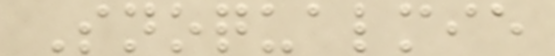Snoqualmie
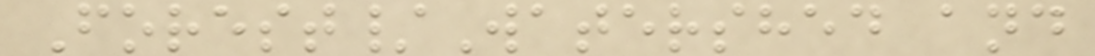Forest/Watershed and
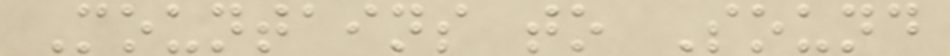Mountains to Sound
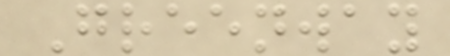Greenway
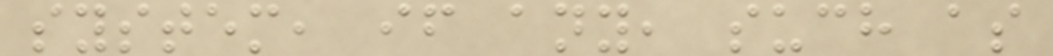system, if any, such as
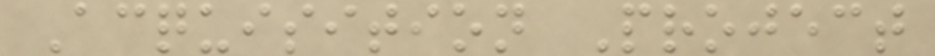Acquisition Project
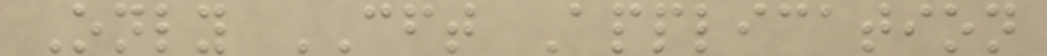Only CFT Application
